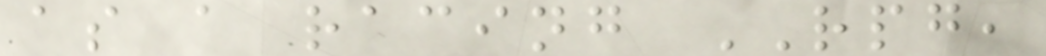as a racing RPG,
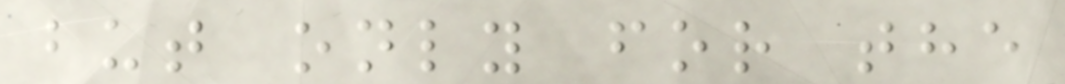but only for the
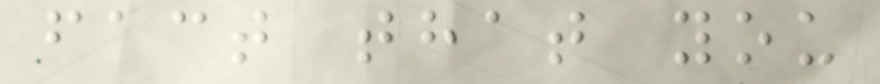fact that you
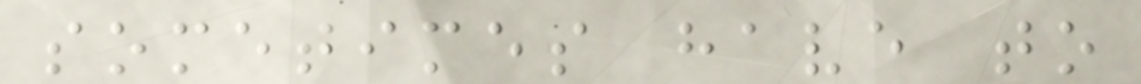sometimes have to
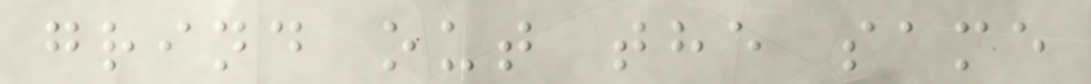grind out the same
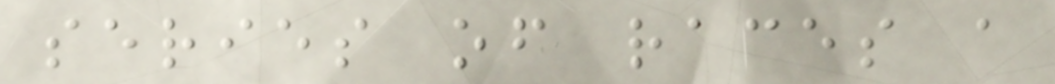series of races a
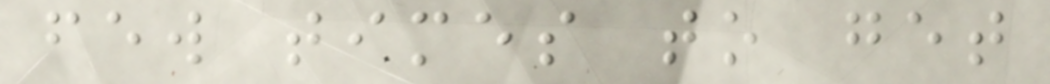few times to get
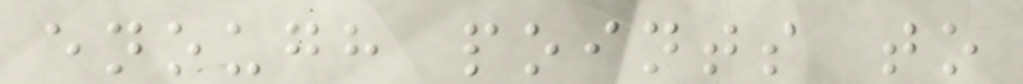enough points to
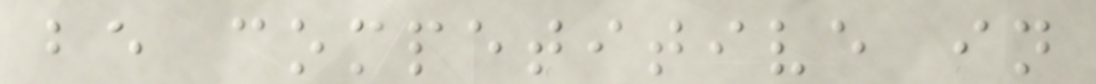be competitive in
